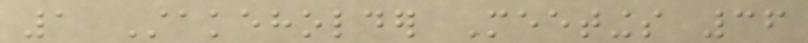1 Stakeholder Meetings 36
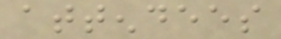attendees
